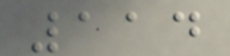114
